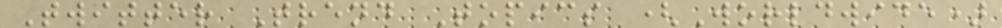Twitter Trend Topics (Worldwide)
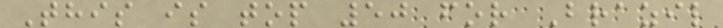This is top 50 for Brazil
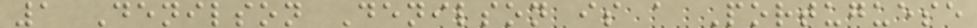1 Denilson Denilson is a Portuguese
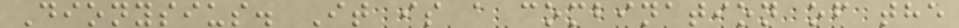Dionysius. It is a combination of the
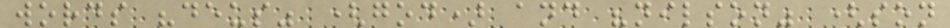words "deus" (god) and "nilson" (son
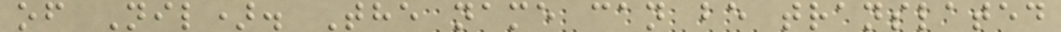of Nil). The name can be translated
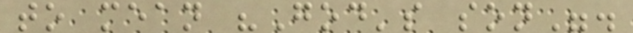to mean "God's son".
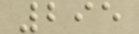295
